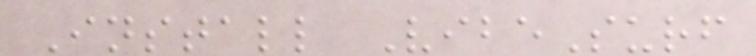Install VibeSurf
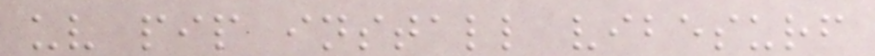uv pip install vibesurf
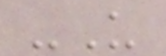-U
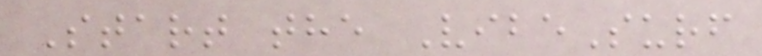Start the VibeSurf
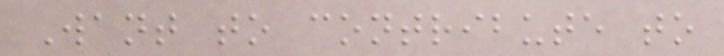Want to contribute to
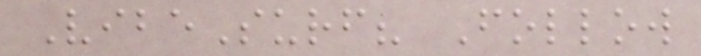VibeSurf? Follow
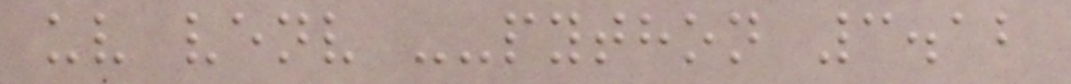uv venv --python 3.12
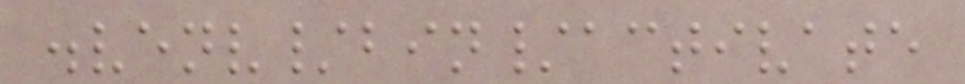.venv/bin/activate
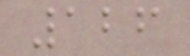126
